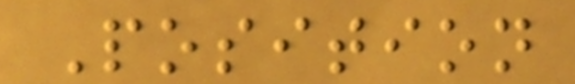Position
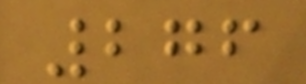276
